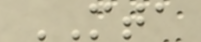MTA
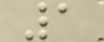1
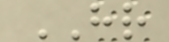HR
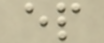ep
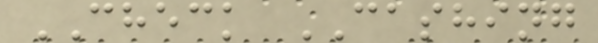CHECK CASHING
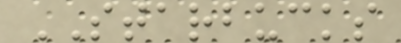STARBUCKS
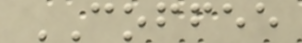COFFEE
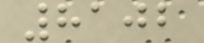8102
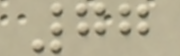77
